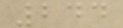244
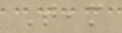Team
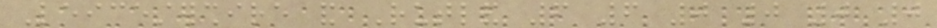Leicestershire and Rutland 6 6 0 0 0 0
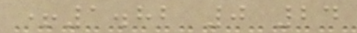+1.82 0 24
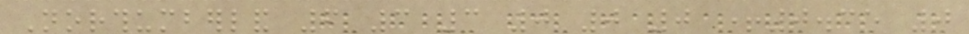Northumberland 6 3 3 0 0 0 +0.35 0
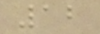12
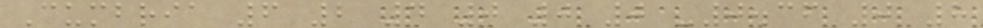Cumbria 6 2 4 0 0 0 -0.36 0 8
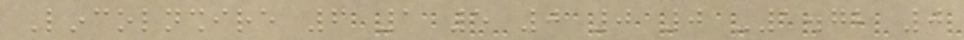Lincolnshire 6 1 5 0 0 0 -1.72 0
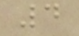4
